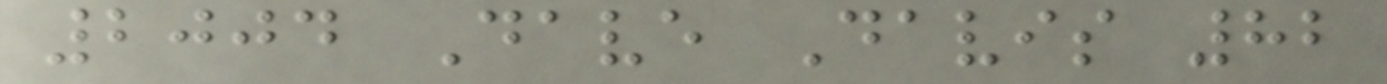2004 Dave Davis 82
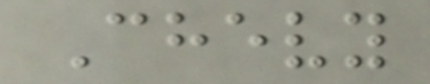Chevy
